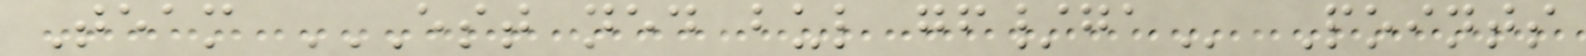Team EST NED BUL GF/GA Points
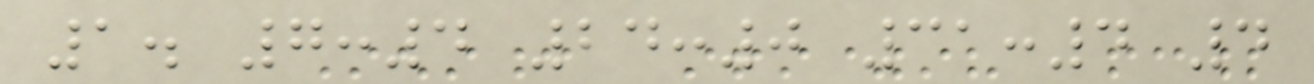1. 7:4 24:0 31:4 4
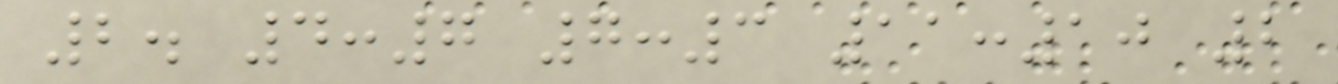2. 4:7 7:3 11:10 2
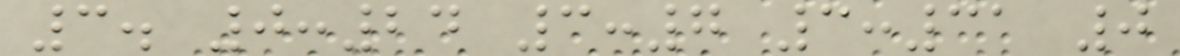3. 0:24 3:7 3:31 0
